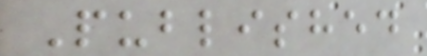Published
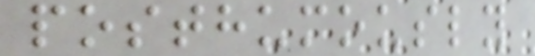posthumously
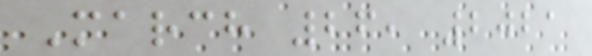March 26, 2021
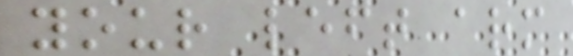your left arm
